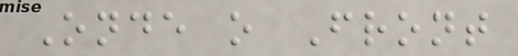Onde o Front
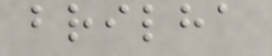brilha
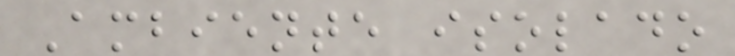Ambiente isolado
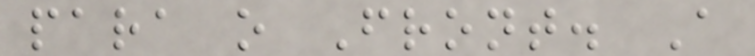para o Front. A
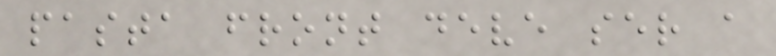pasta front deve ser a
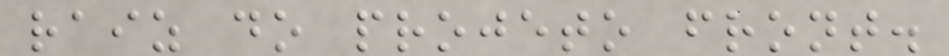raiz do projeto front.
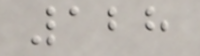128
